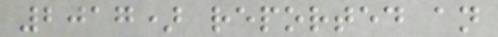2017) reported an
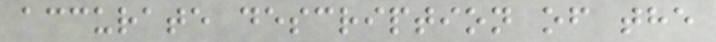accurate description of the
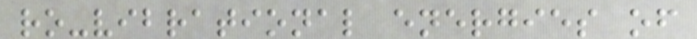ro-vibrational energies of
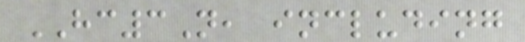HC3N, including
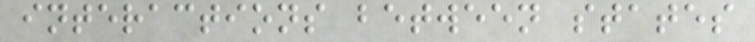interactions between states
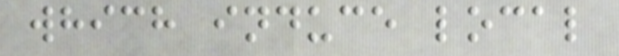which induce local
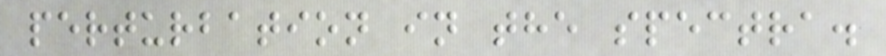perturbation in the spectra.
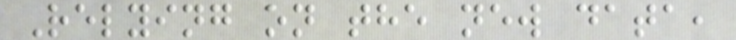Relying on the new data,
